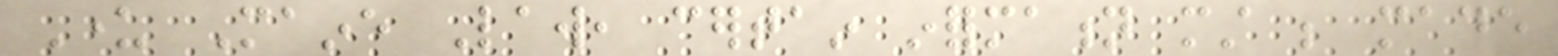Under Maine Law, certain information must be made
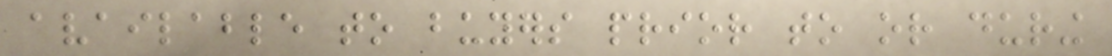available to buyers prior to or during
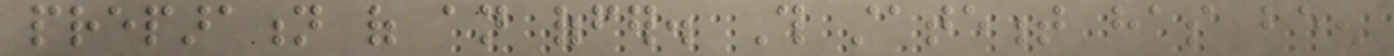preparation of an offer. This statement has been
